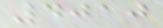4010
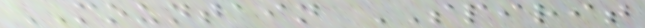MOUNTAIN SPIRIT
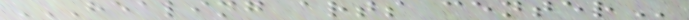HEALING ARTS CENTER
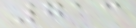713
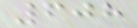608
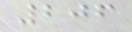206
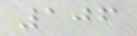106
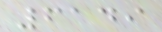6149
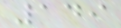149
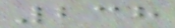238
